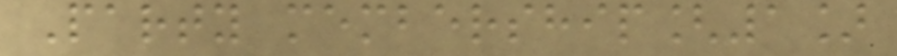Party membership[1]
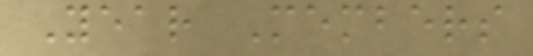Year Members
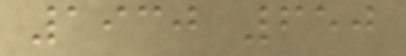1930 650
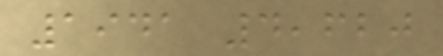1941 4,620
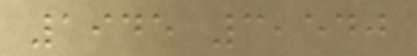1945 3,540
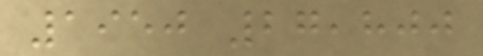1950 27,800
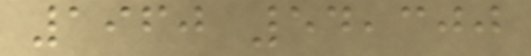1960 54,300
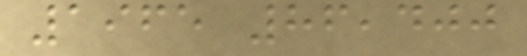1965 86,400
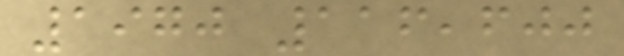1970 116,600
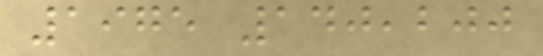1975 140,200
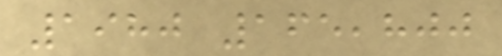1980 165,800
